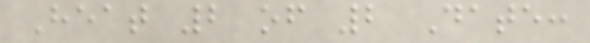Heat 2 of 2 Date:
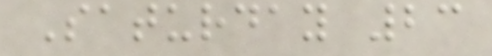Saturday 23
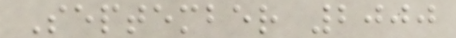September 2000
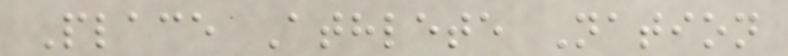Place Athlete Nation
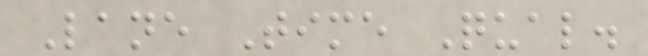Lane Time Qual.
